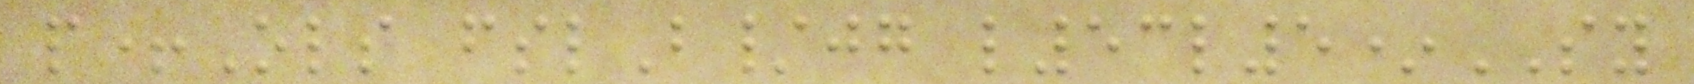p+Ols fslB/jg l53l5*SY
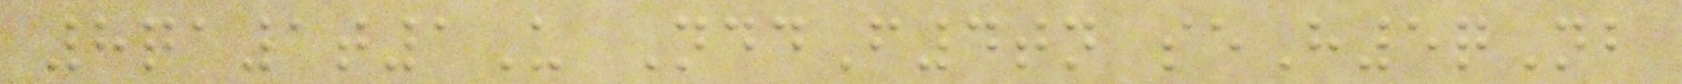8qa1t1U NddF4tn seH5qNb
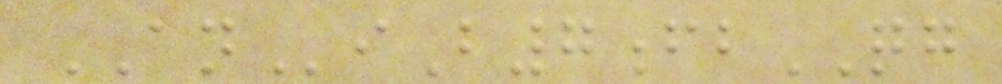ANiB7fbQG
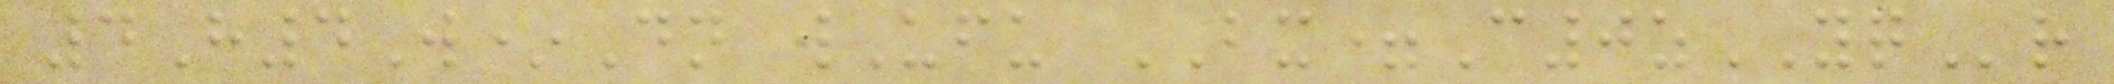4H4W*Dn wUfu BX=C0zYQr
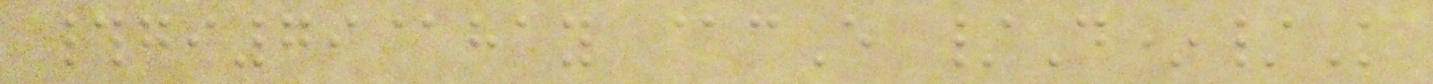#gi79@hay @cE /D*/K
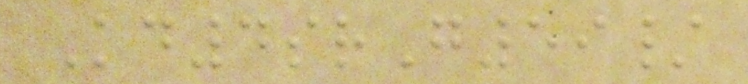Kd4srG59/
